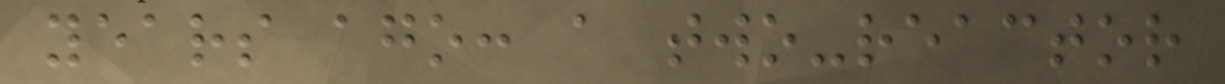years ago: a two-reactor
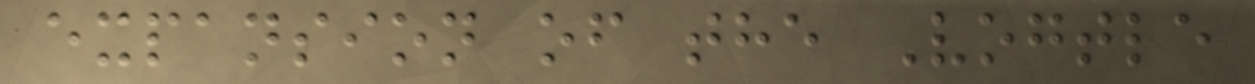expansion of the Vogtle
